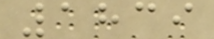1839
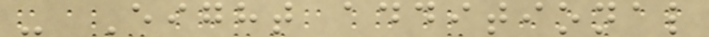- Eight additional
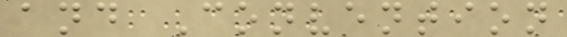and Convention
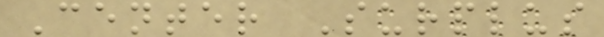Center Surplus
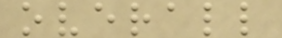overall
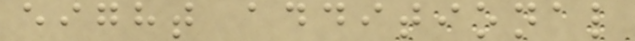eight additional
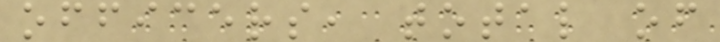officers, total of
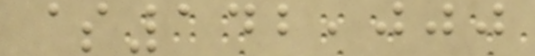$142,000
